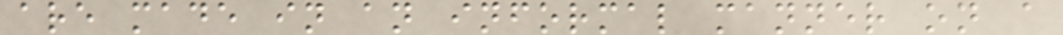are made in an informal manner on a
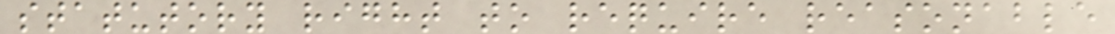statutory right to require reasonable
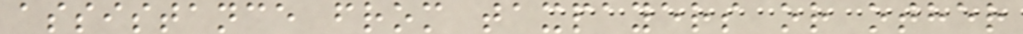assistance from taxpayers or other
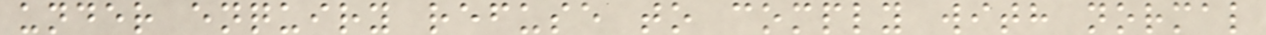under enquiry refuse to comply with normal
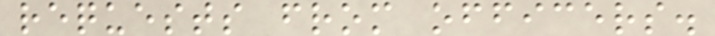requests from officers.
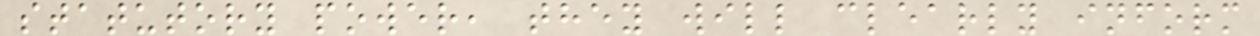statutory power, they will clearly inform
